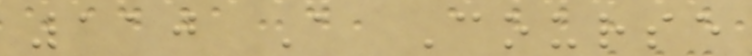110 A Course
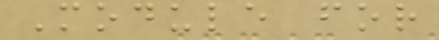Module for
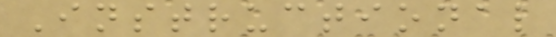Instructional
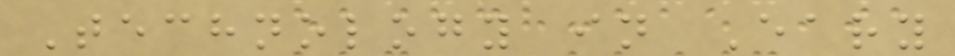Technology in Eary
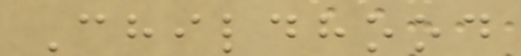Childhood
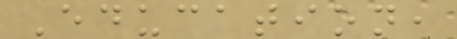Education,
